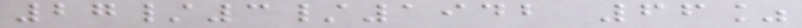27/3/1942 66%
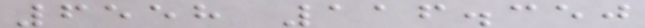6558 116.350
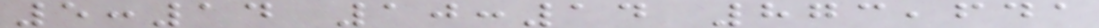5:14 10:14 873,641
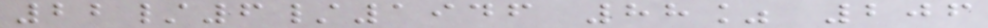22/6/1946 88% 206
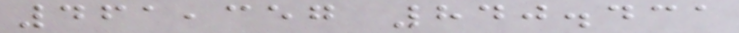461,357 840.431
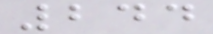244
